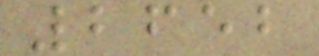2652
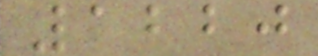1220
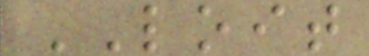LOIT
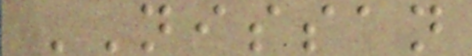NISSAN
